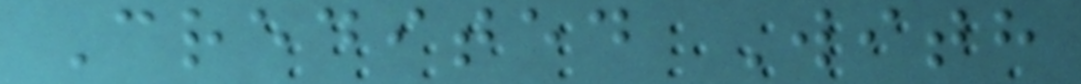Credited With
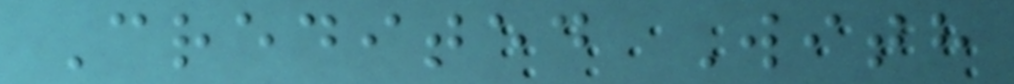Credited With
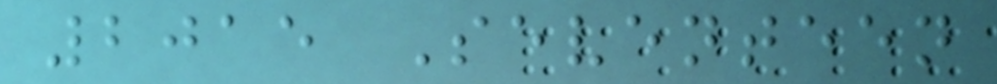2015 Seventeen
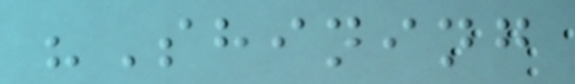"Shining
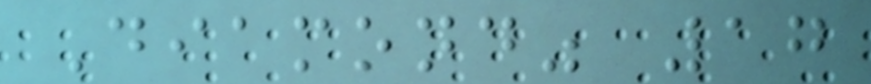Diamond" 17
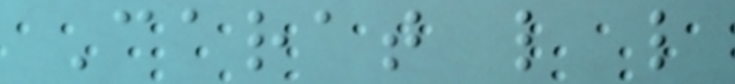Carat l l
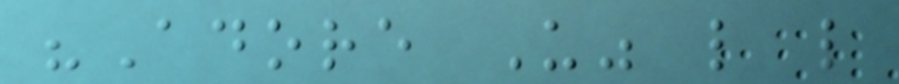"Adore U" l l
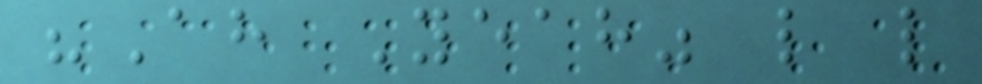"Ah Yeah" l l
